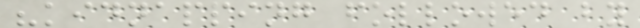"kidnapping followed by
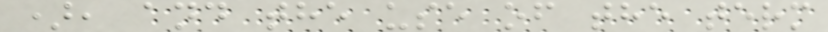), and the use of the term
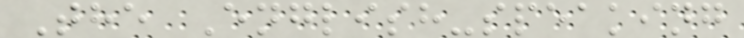The English-speaking
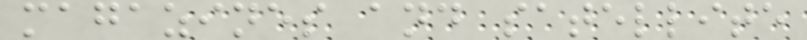magazines and satellite
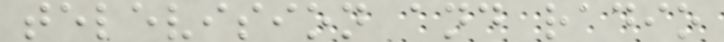television and radio
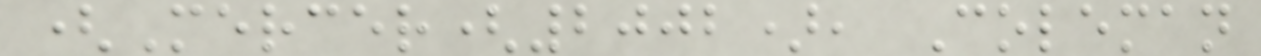(Mercer(2002), Coleman
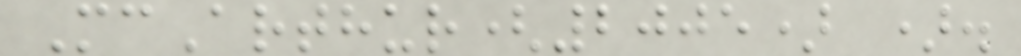McArthur(2005) ).
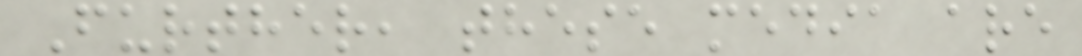Further, these media are
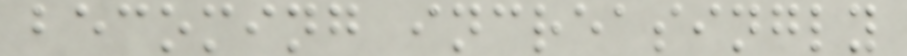becoming increasingly
